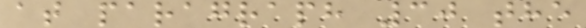at paragraph 30 the
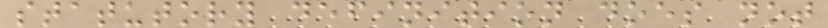statutory definition does not
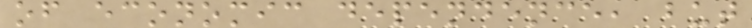of economic dependence, but
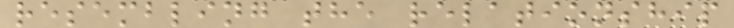resembling the relationship
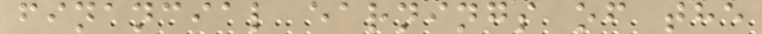financial earnings of the
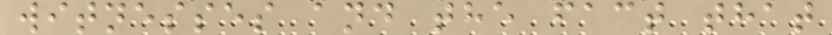witnesses and the fact that
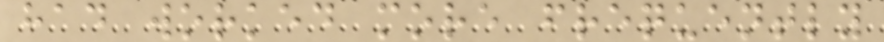had worked more frequently
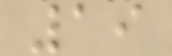19
